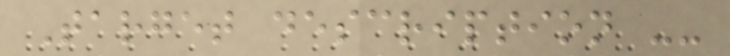Target description --
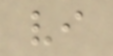vi
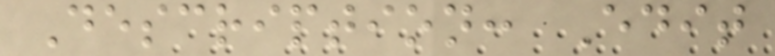Description: Edit
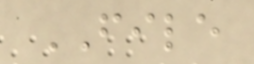FILE
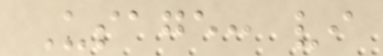Usage: vi
